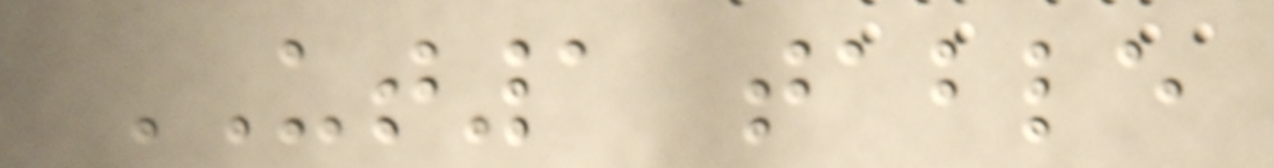UT1 table
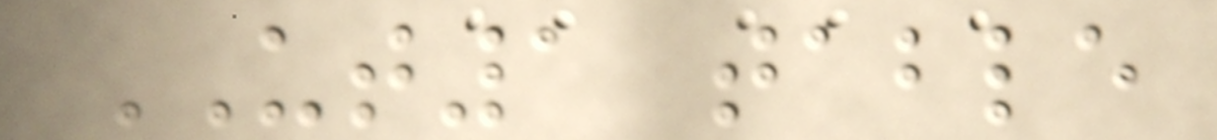UT1 table
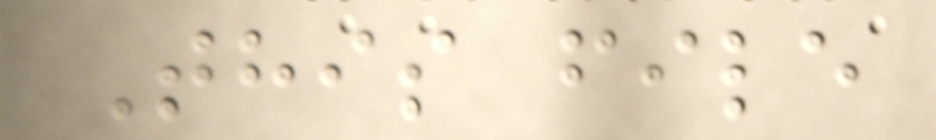This file
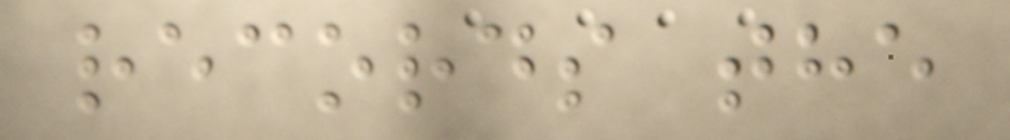records the
